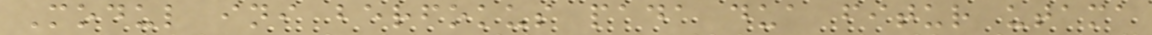Modul ini berfokus pada dua fitur utama
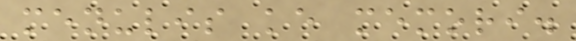menulis ke memori.
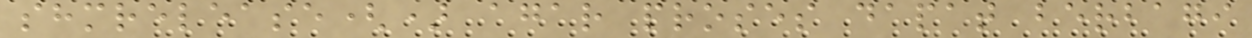shmrelease() agar proses dapat berbagi
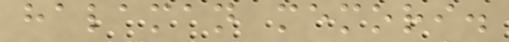halaman memori.
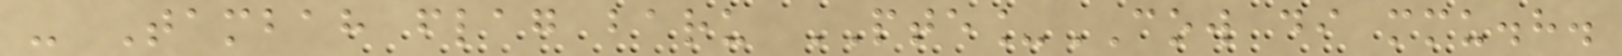- Tambah flag baru PTE_COW di mmu.h.
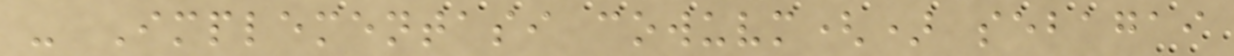- Implementasi cowuvm() sebagai
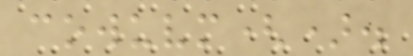cowuvm().
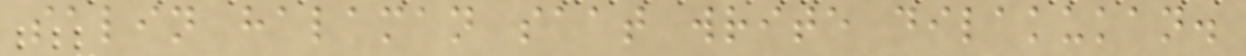salin halaman saat write dilakukan.
